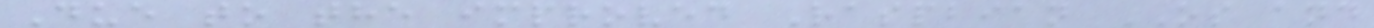Due to the improved Raspbian OS and
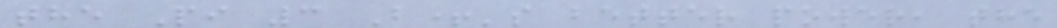the Pi 3 B+'s better power, the
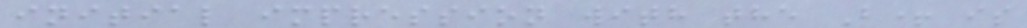initial impression with the B+ is
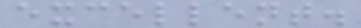excellent.
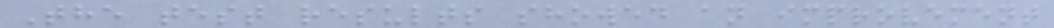The test results showed an improvement
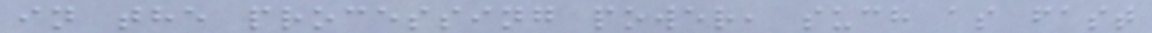in the processing power, such as fast
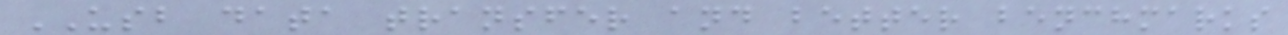USB data transfer and better benchmarks
